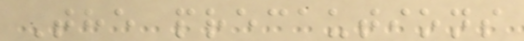The precautions
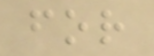for
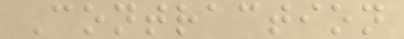Contraction
